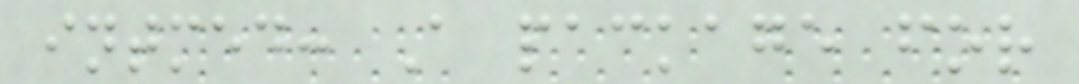intmed: A package for
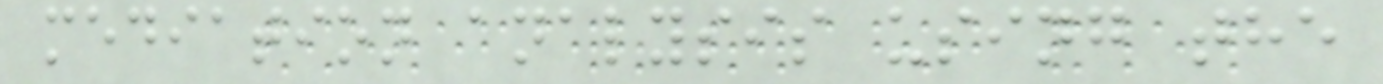mediation analysis using the
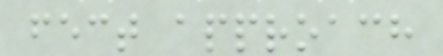fect approach
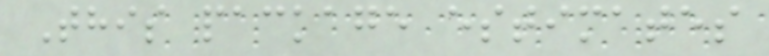This package estimates
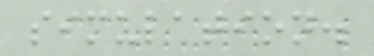simulation.
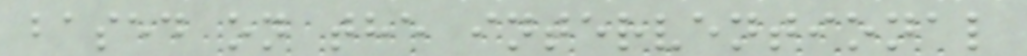based on the interventional
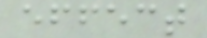effect
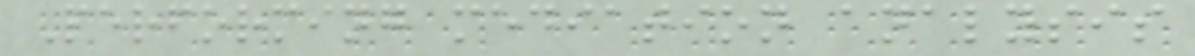Performing mediation analysis
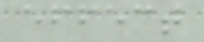effect
